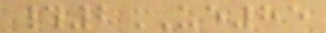#2UE85
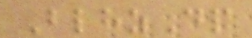BlhzDp
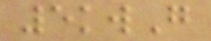5kwG
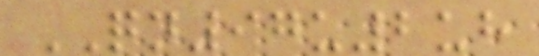QN97u2uh
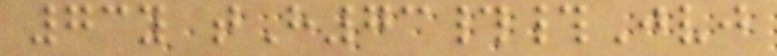73y tH73##Jvj
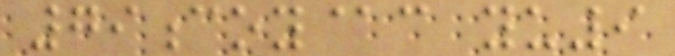79coy@c yu9
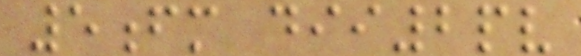5fm dii2pv
